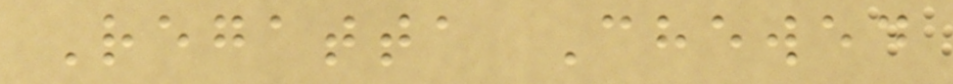Regatta Chewed
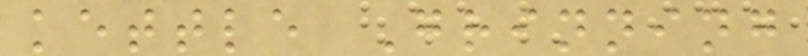kettle Grinning
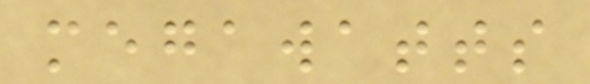megawatts
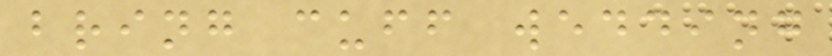bring cuff wedding
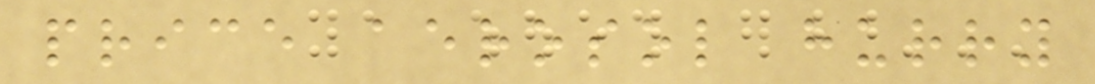price aerosol hurry
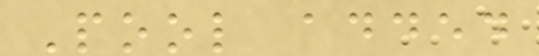Pool added
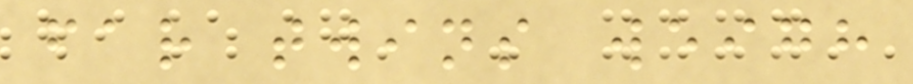far twins weigh
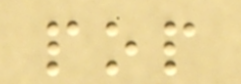pop
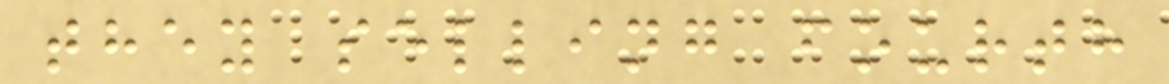they selling fourth
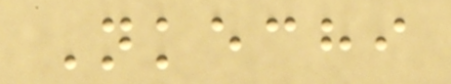Nkechi
